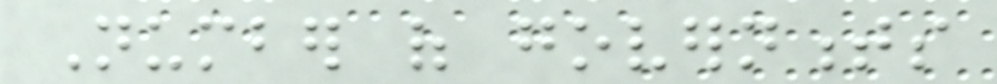Number of governments
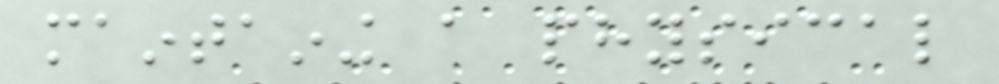maintaining a physical
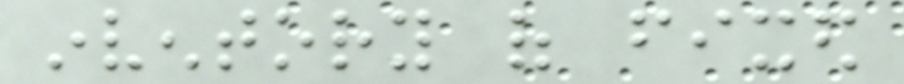inventory of fixed
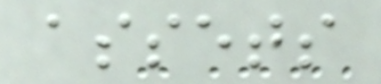assets
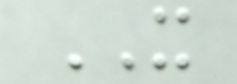IT
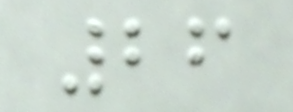26
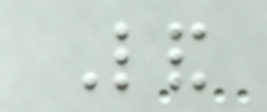Land
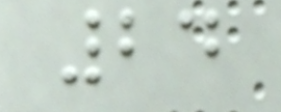24
